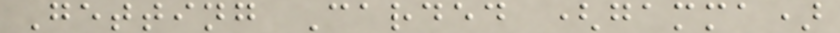Getting Carded (gamma)
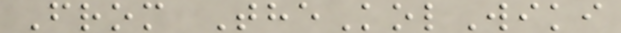From TheKolWiki
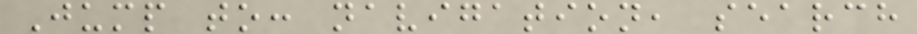Jump to: navigation, search
